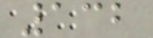132
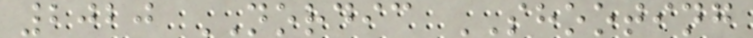2020 NORDIC SHOOTING
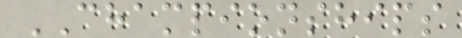CHAMPIONSHIPS
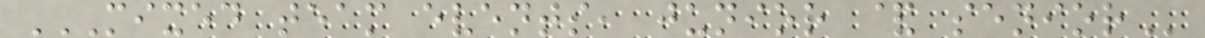MIXED TEAM EVENTS, JUNIOR & SENIOR
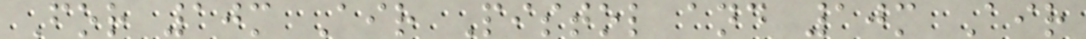For 10m Air Pistol and 10m Air
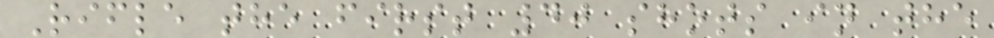Rifle the first 40 shots in the
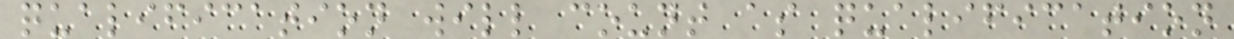qualification will count as qualification
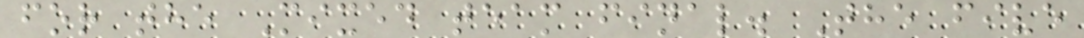for the Mixed team final. The five
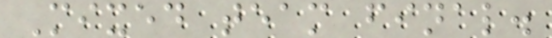Mixed team final.
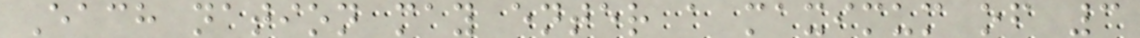Each nation may enter a maximum of 3
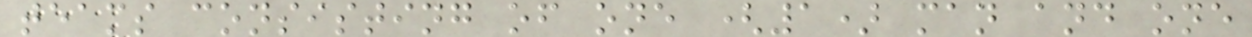teams consisting of one (1) man and one
